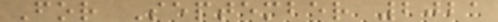For September 2021
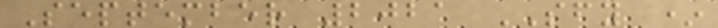September 2021 SFY *
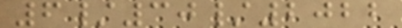6/30/2022
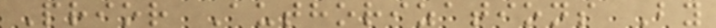Prior Authorizations By
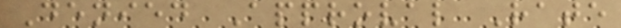Denied Approval Rate
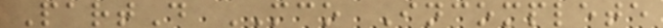PartD MCO Incomplete
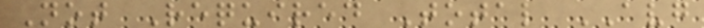Not Required Total AVG
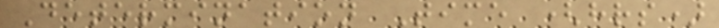Determination Time (hrs)
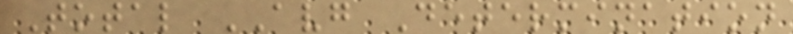Total AVG Determination
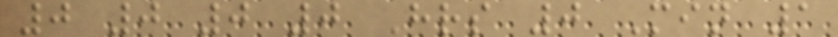0 0 0 0 Hrs 0 Min 1
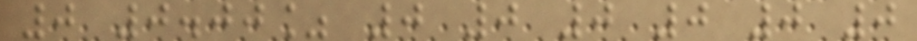0 0.00% 0 0 0 0 0 0
